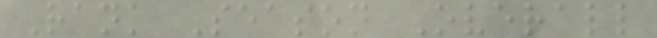Rank Season Overall
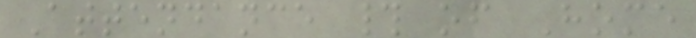Attendance # of Home
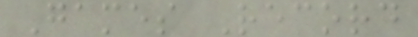Games Record
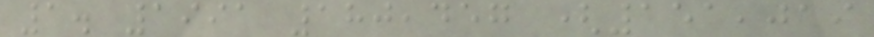1. 1991 180,457 (151,019
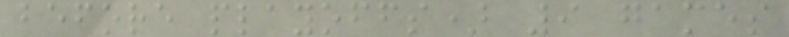before playoffs) 9 games
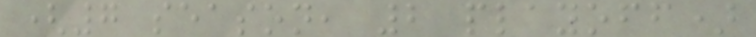(7 season, 2 playoff)
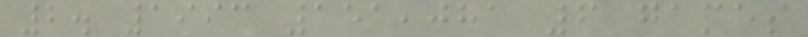2. 1993 151,081 6 games
